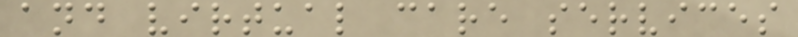and virtual care services
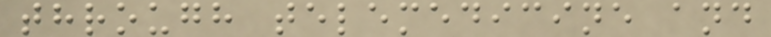through telemedicine and
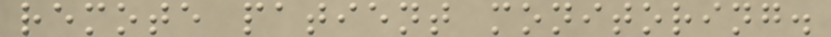remote patient monitoring.
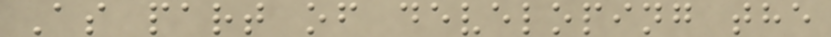As part of developing the
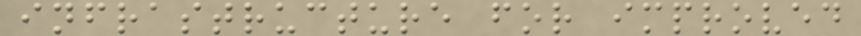infrastructure for improved
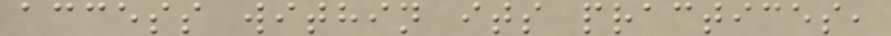access within its practices,
